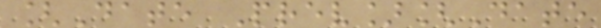[Date Prev][Date
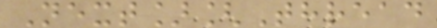Next][Thread
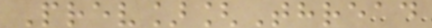Prev][Thread
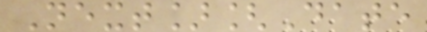Next][Date
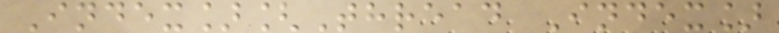Index][Thread Index]
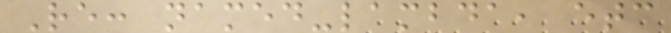Re: named-lambda, etc
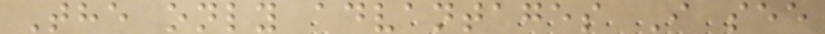The only advantages I see
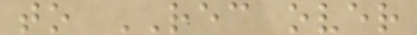to REC over
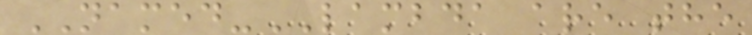NAMED-LAMBDA are the
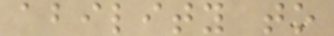ability to
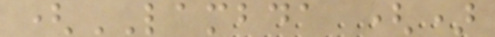(LAMBDA ()
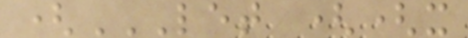(LET ((X
